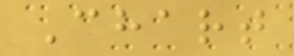Chart
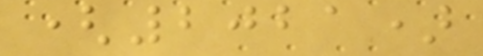(2021)
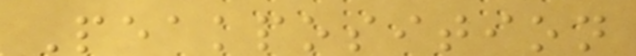Peakposition
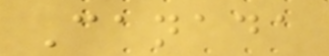Canada
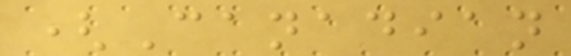(Canadian
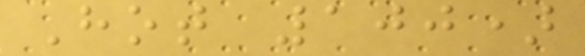Hot 100)
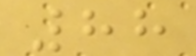88
